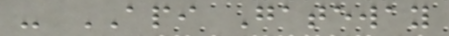- API Gateway
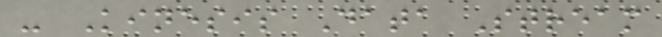- Kinesis Data Stream
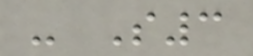- S3
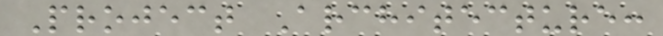Project Architecture:
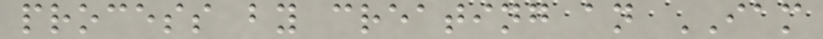process by creating an IAM
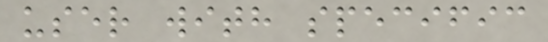user with specific
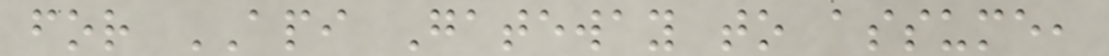for API Gateway to assume,
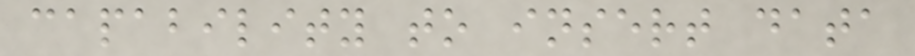capability to insert data
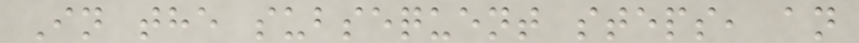In the subsequent steps, an
